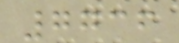7736
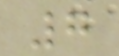7
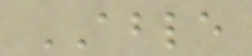ABLE
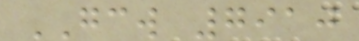GCW 7910
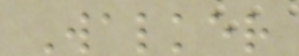Walker
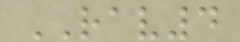RAV4
